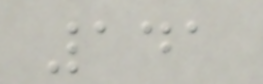141
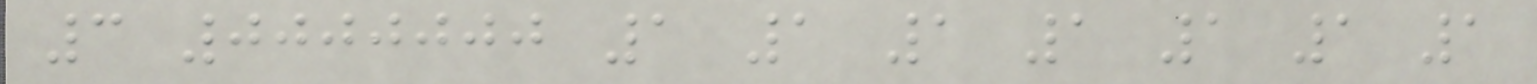3 0000000 1 1 1 1 1 1 1
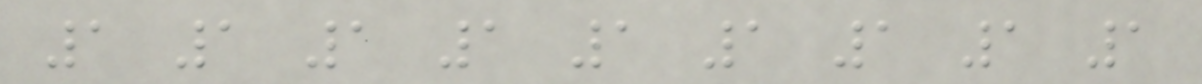1 1 1 1 1 1 1 1 1
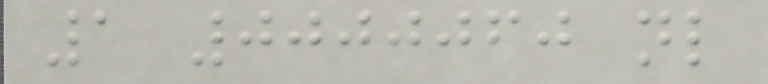1 0000060 nl
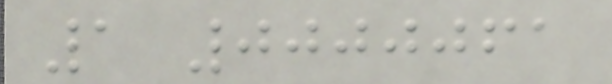1 0000061
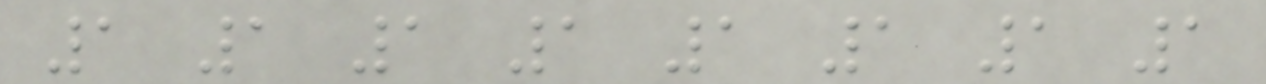1 1 1 1 1 1 1 1
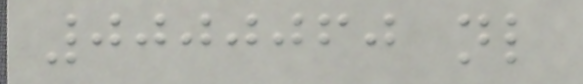0000060 nl
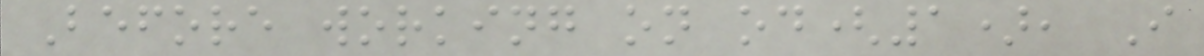Before working on od(1), I
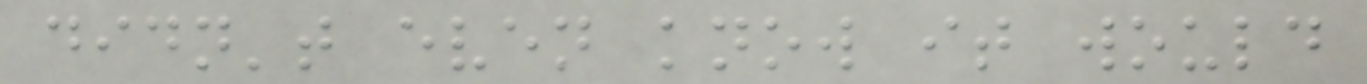didn't even know it would
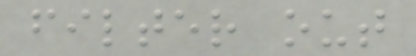filter out
